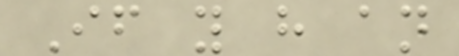If you have an
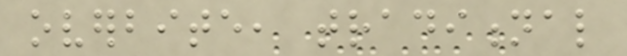overbite, traditional
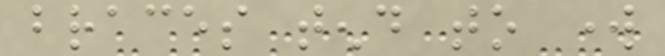braces tend to work
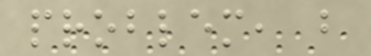problem, but
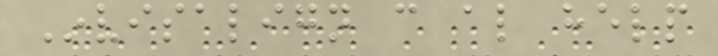Invisalign can also help
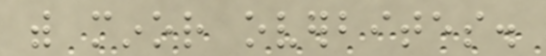with minor overbites.
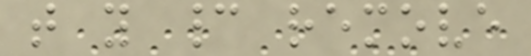that you cannot remove
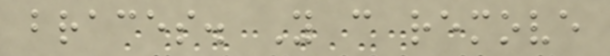braces. You can remove
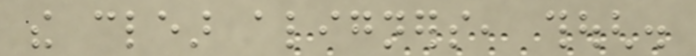the clear aligners, though.
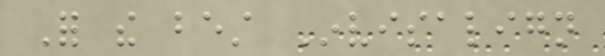For the best Invisalign
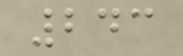243
